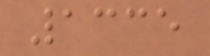1335
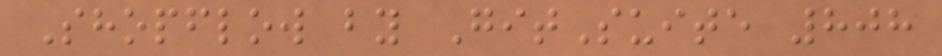Shopflow by GitSuite 808
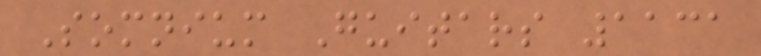Somnium Guitars 1131
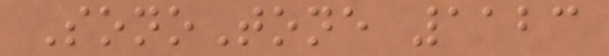SonoTone 1123
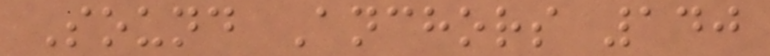Sound Anchors 140
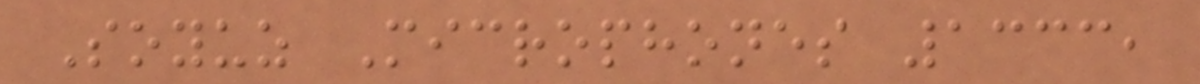Soyuz Microphones 1333,
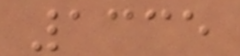1335
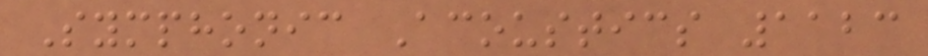Symphonic Acoustics 1123
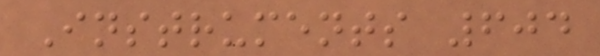Instruments 604
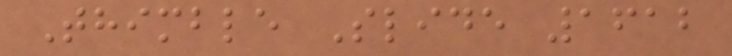Thimble Slide 1612
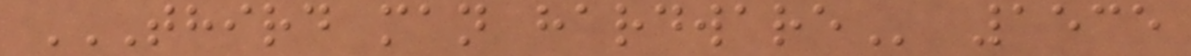THIRD MAN HARDWARE 1535
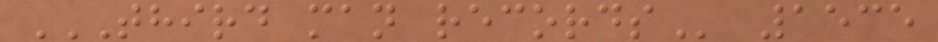THIRD MAN RECORDS 1535
